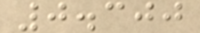0.300
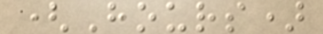(Hours)
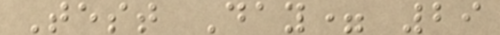Test Day= 29
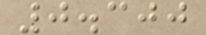0.300
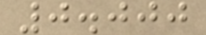0.000
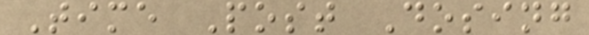Time Post Dosing
